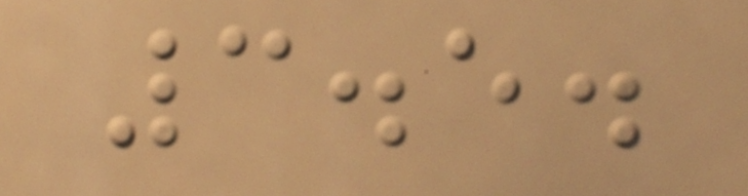3.5.
